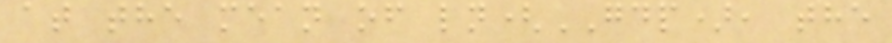at the mean of ln(GDP), the
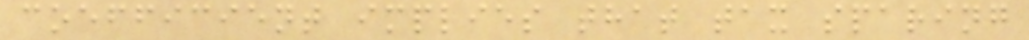coefficient implies that tax sparing
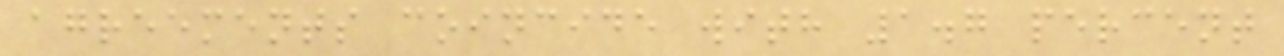agreements coincide with 1.7 percent
